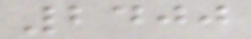2400
